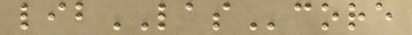libLAScore
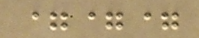===
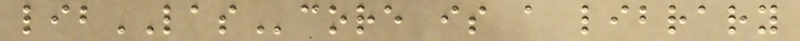libLAScore is a library
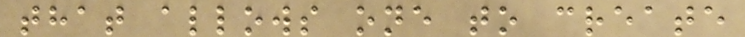that allows one to create
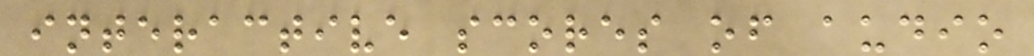interactive scores of audio
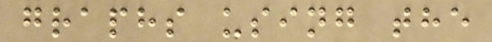graphs using the
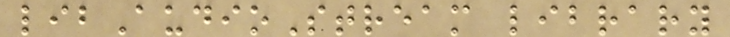libAudioStream library
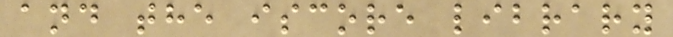and the iscore library
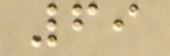69
